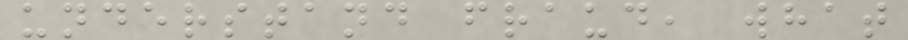understand fraud, what
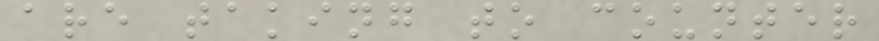are taking to counter
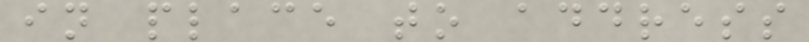in place to address
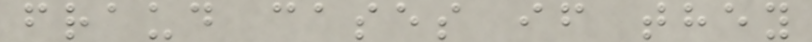fraud cases if they
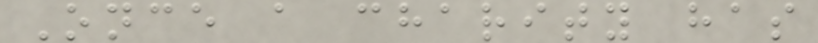Once a charity has
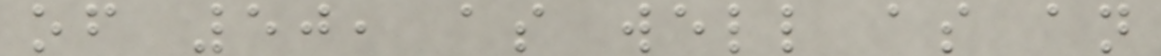of 50, as well as an
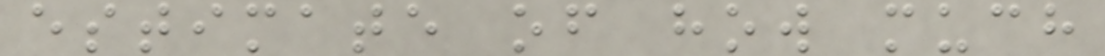estimate of how much
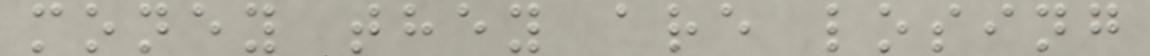money they are losing
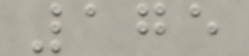175
